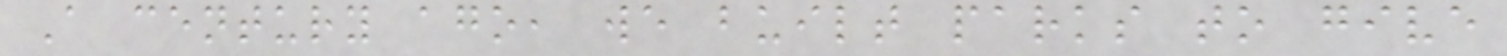A century ago, we built parks to give
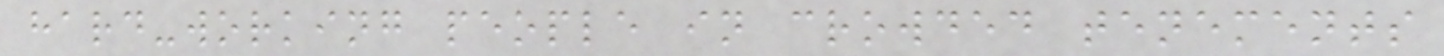hard-working people in crowded tenements
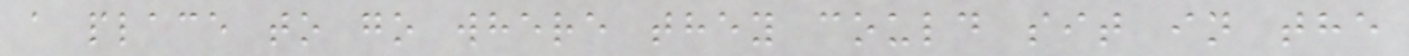a place to go where they could sit in the
